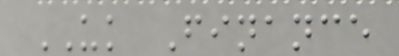UK Finance
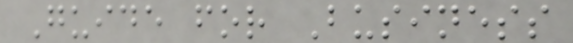Guide for Business
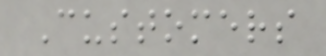Customers
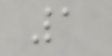1
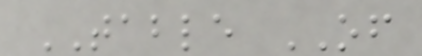TABLE OF
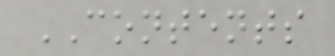CONTENTS
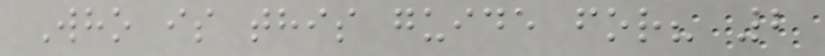Who is this guide for? 2
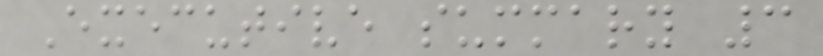Executive summary 3
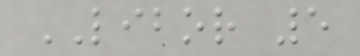LIBOR 5
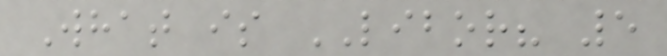What is LIBOR? 5
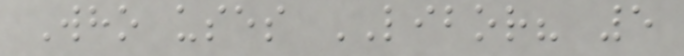Who uses LIBOR? 5
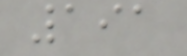191
